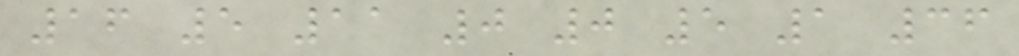16 5 11 0 0 5 1 36
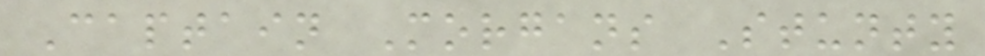Captain Morgans Stunty
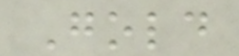Gold
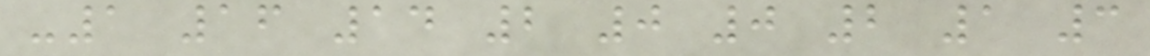-1 16 14 2 0 0 2 1 3
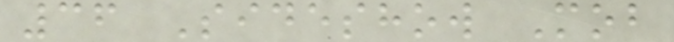36 Sideshow Mob
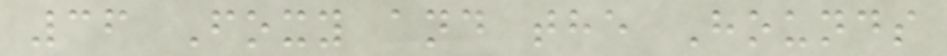36 Foxy and the Hounds
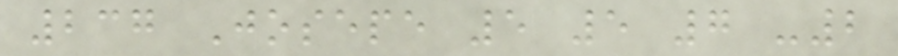237 Josepe 5 5 7 -2
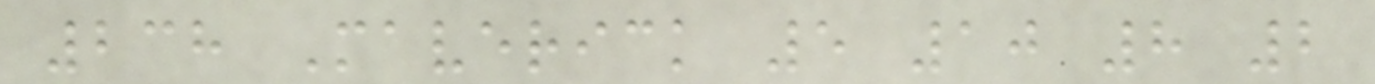238 Maverick 5 10 8 2
